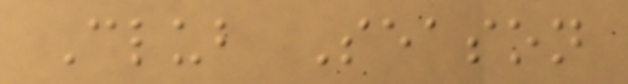Club Season
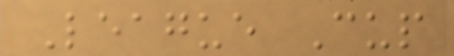League Cup
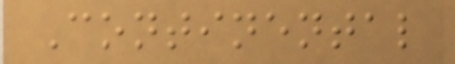Continental
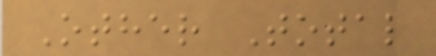Other Total
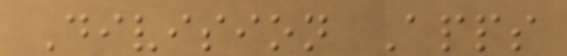Division Apps
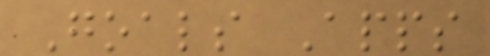Goals Apps
